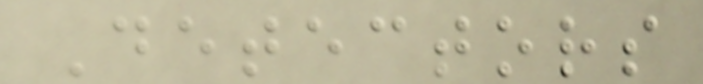Detectors
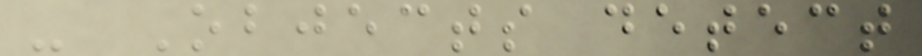- Objects detect
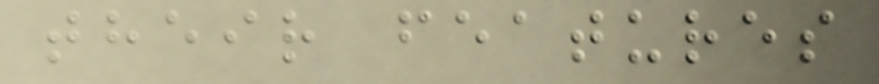their features
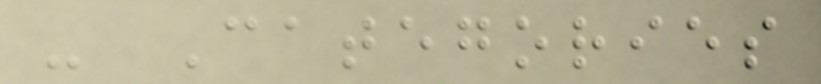- Categories
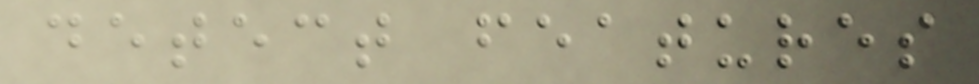detect features
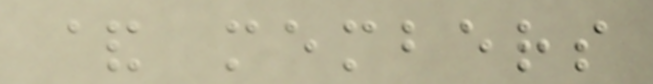& members
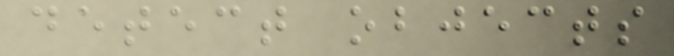detect objects
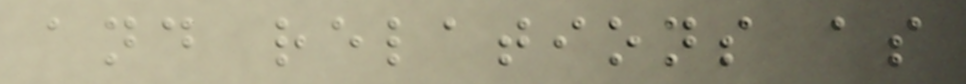and relations as
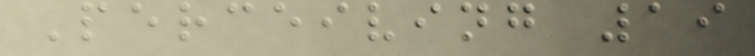Perceiving 19
